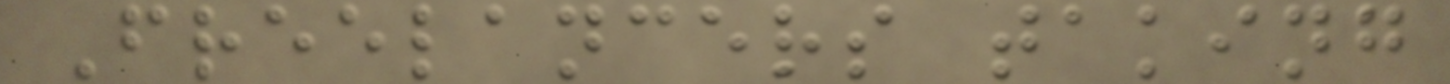Freelancers taking
